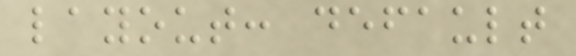layout: default
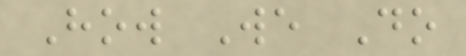How We Do
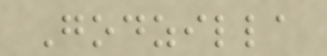Godzilla
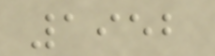1952
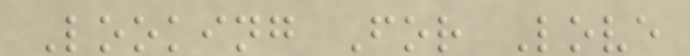Looking For Love
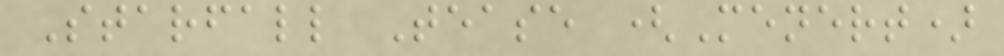Starfall Tease (Menert)
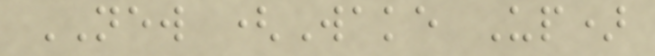NEW (Wake Up)
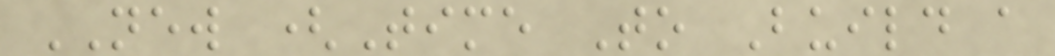NEW (Time To Build a
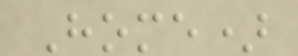Home)
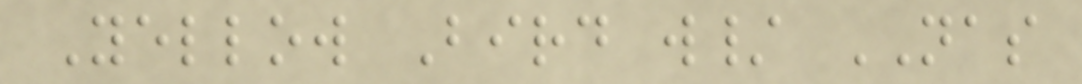Yellow Bird w/ NAS
